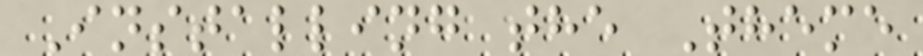Installing the Theme
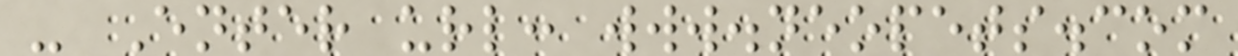- Enter url: www.neopets.com
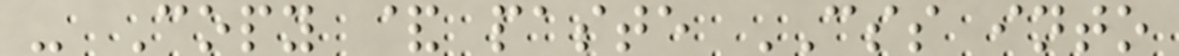- Copy & paste CSS into
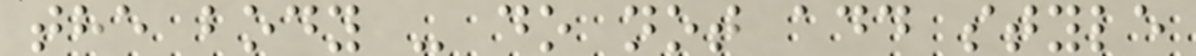the body - do not add style
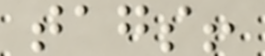tags!
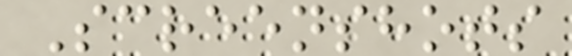Screenshots
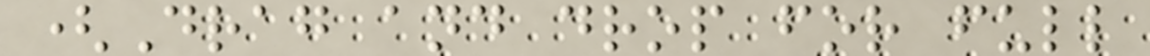(Drag and drop for full
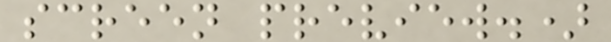screen preview.)
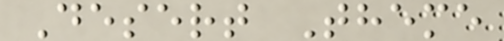Desert Theme
